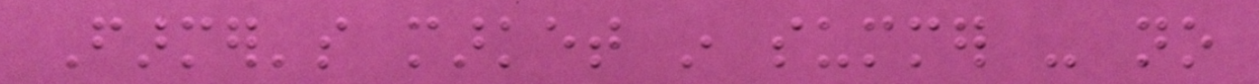Farmer's market in summer - no
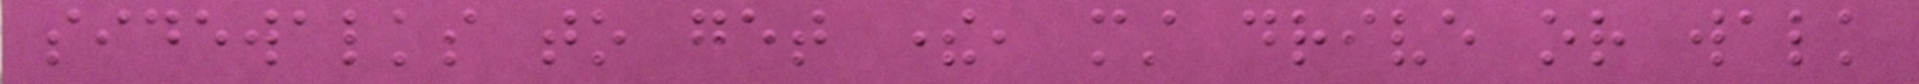sidewalks to get there, must drive or walk
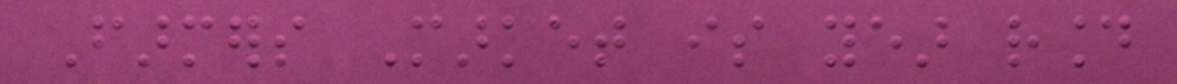Farmers Market is year round
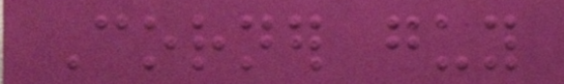Corner guy
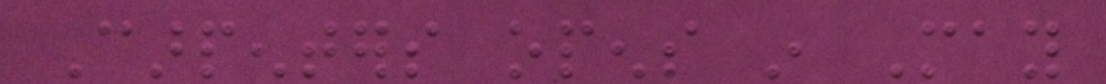Carpenters opens in May
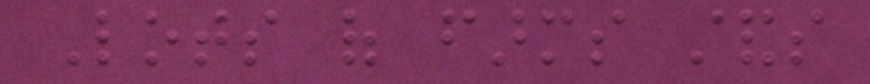Lots of farms stands
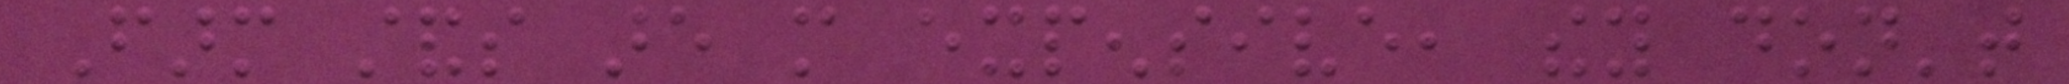Farm stands are more expensive, they don't
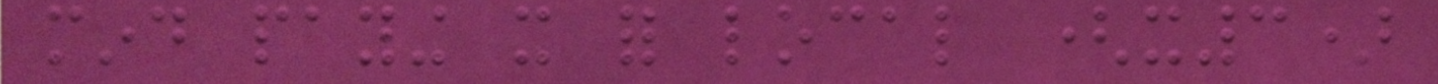mind paying it for local (x3)
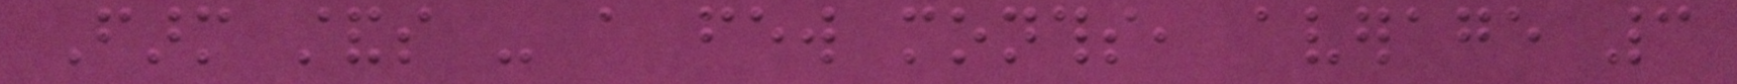Farm stands - a few months, average 3
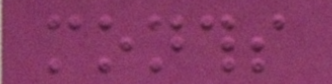months
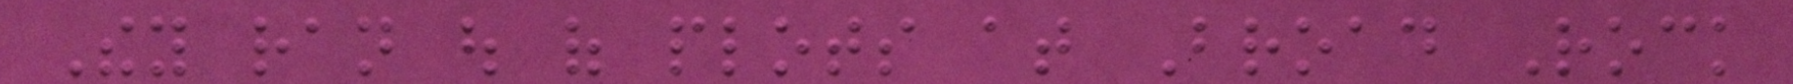They ran out of plots at Broad Rock
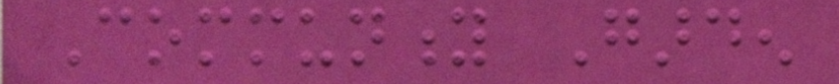Community Garden
